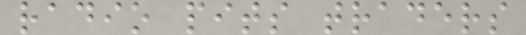radio pits traders
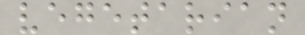vegetarian
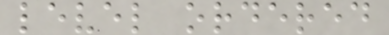level ordered
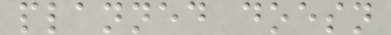planned doesn
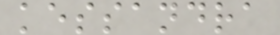kessandra
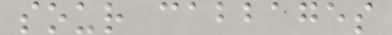sour cabbages
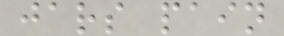jars pain
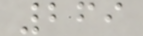269
